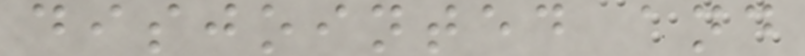disjointed and
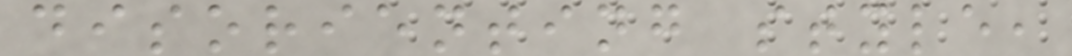disorienting style,
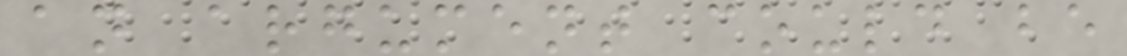an argument could be
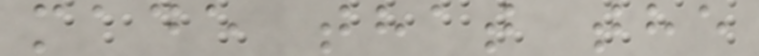made that the
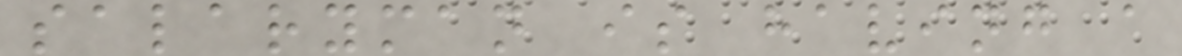salaryman is having a
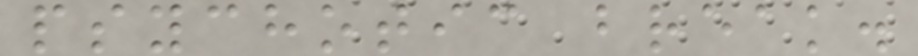psychotic break.
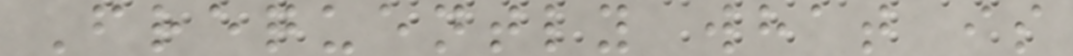Frequently what is
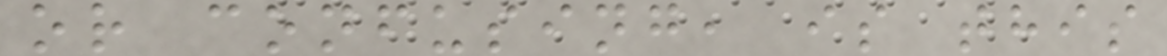or confusing, is this
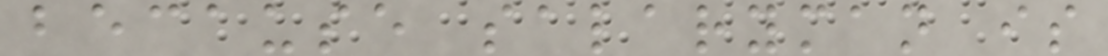because salaryman is
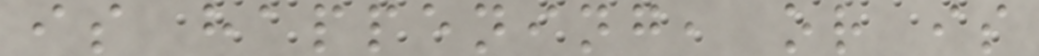is happening, or is
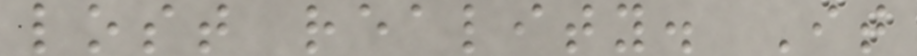lost reality. It
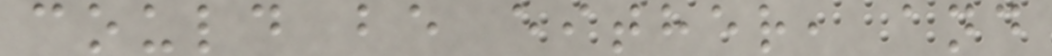could be either, and
